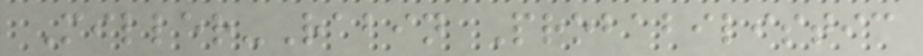Miller-Rabin Probabilistic
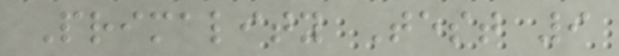Primality Test 9
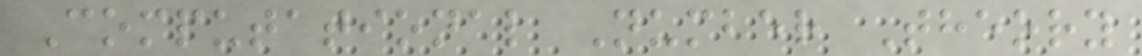Computational Number Theory
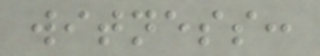witness:
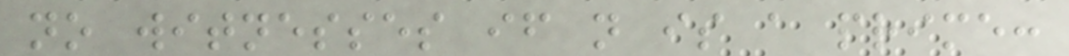no witnesses if n is a prime:
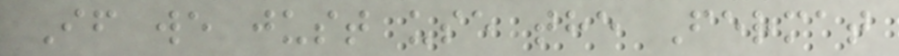If we just use the Fermat
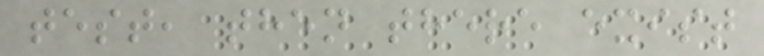test, then there exist
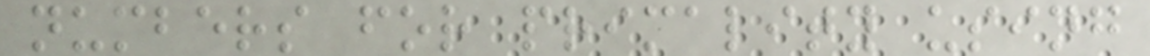numbers for primality using
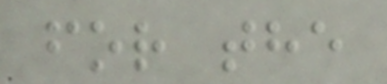for the
